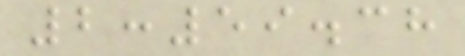2:59.38
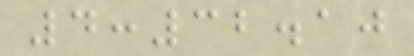4:32.10
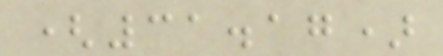(31.17)
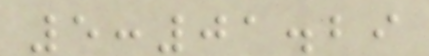5:01.29
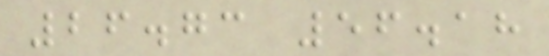26.73 56.18
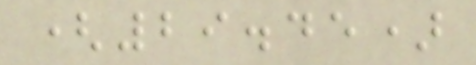(29.45)
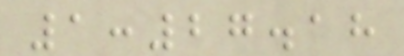1:27.18
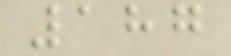187
